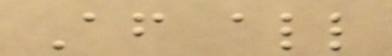After all
